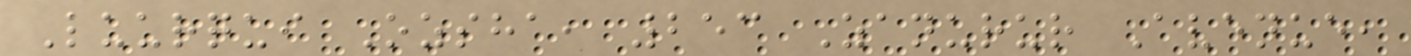Luurqui Ozsha, 253 Zanurur Avenue,
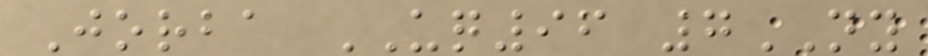Jorba UQ96 7NY
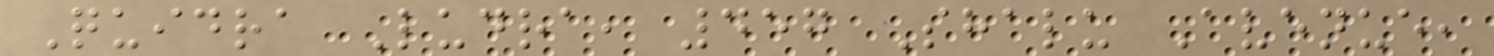Quidra Ludra, 457 Shalu Avenue,
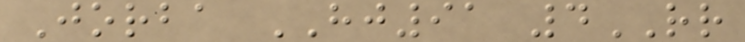Jorba HJ91 4RR
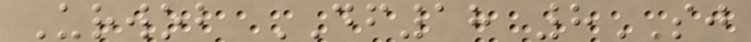Urwob DF18 8SJ
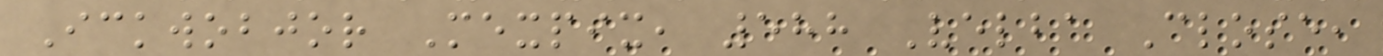Ickwobjor Mexpix, 588 Velba Close,
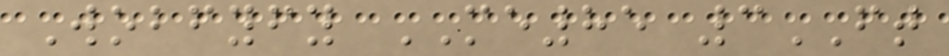Wobfyfy ME85 3FT
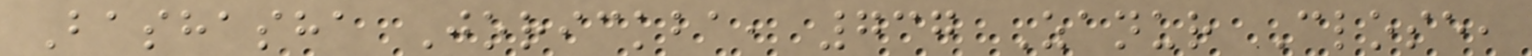Bashasha Jorickba, 737 Zanur Close,
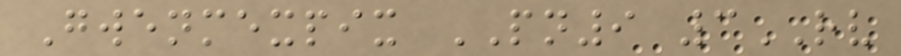Gwenmexpix PN9 3RV
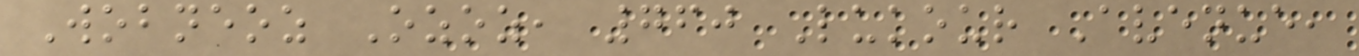Wobneoz Ozoz, 760 Lukour Avenue,
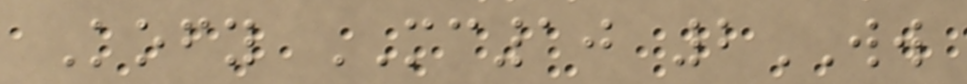Kofy MC10 2WW
